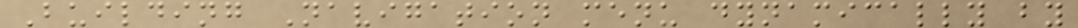Building Navigation menu dynamically by
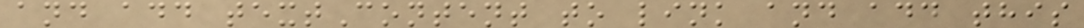and add textContent to link and add this
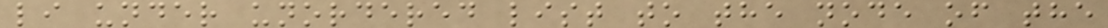li under unordered list to the node of the
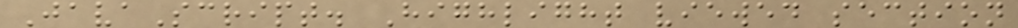JavaScript. Highlight viewed section
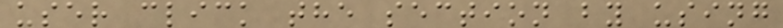user click the section by using
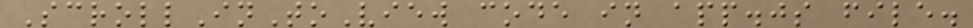ScrollInToView code in app.js file.
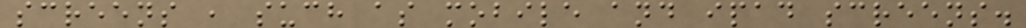screens , such as mobile and ipad screens.
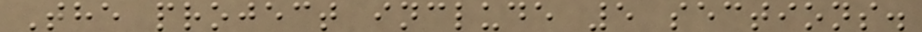The project include 5 sections.
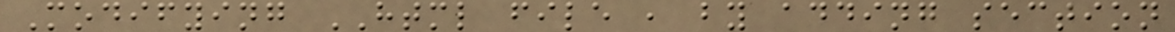Modifying HTML file , by adding section
